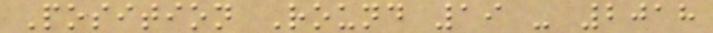Position Round 19 - 2018
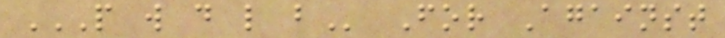P W D L B For Against
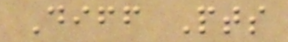Diff Pts
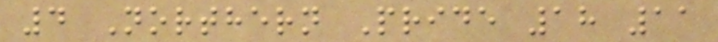4 Northern Pride 18 11
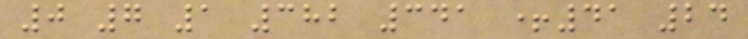0 7 1 382 341 +41 24
